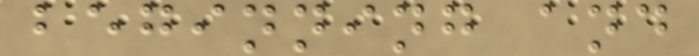beginning and
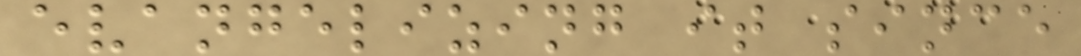evangelizing it since
